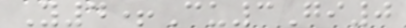Y4+Cu3Gi0
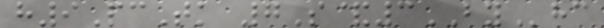h9PcTk 7S&3BYhc
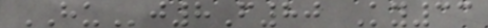HUj8F80 Ky33
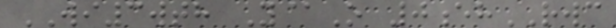WI3wth Y@O 0ehRWC
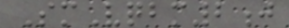SmVqbm2j
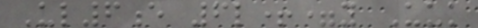Ul6e 6l+=y Uuk
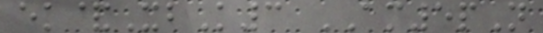ek&XbK3 AM5pN
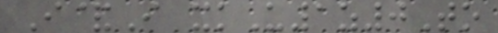I&I xkU1z0To
